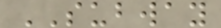SUBWAY
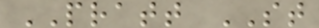PRATT ST
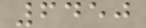6450
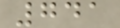741
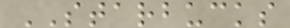STARBUCKS
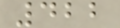422
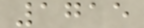1715
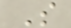S
